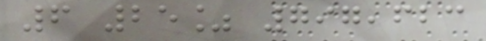6 25% 797,623
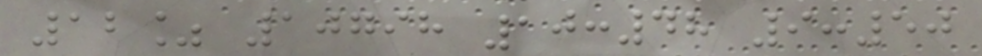12% 10798 10:48 9:50
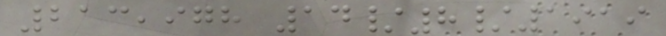213,978 14/8/1919
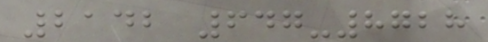2142 647-8728
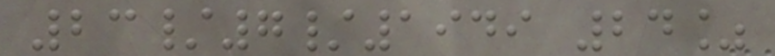23/7/1949 24%
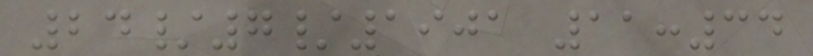24/7/1901 11:34
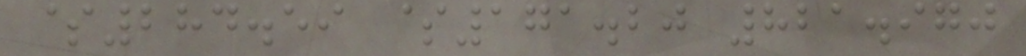$284.59 $171.20 821.970
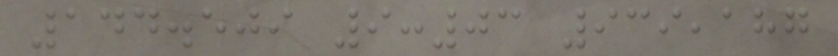144.509 9:03 939,187
